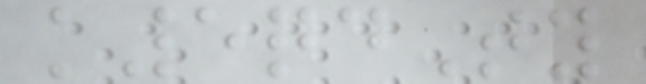k5qdTy
